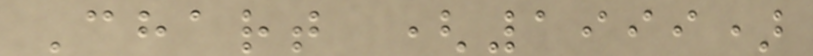Chart (1999)
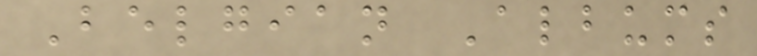Belgian Albums
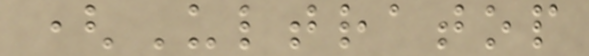(Ultratop
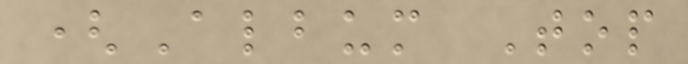(Album Top
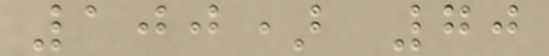100) 70
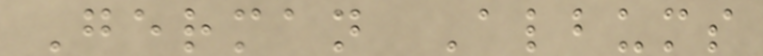German Albums
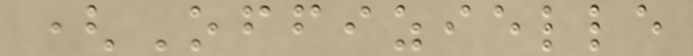(Offizielle
